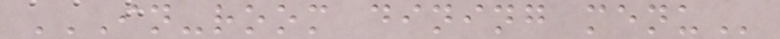IN-ROOM DINING MENU
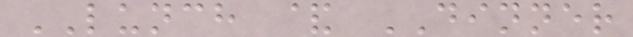LUNCH & DINNER
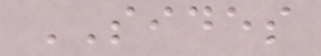SIDES
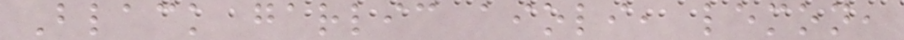Black garlic aioli, lemon,
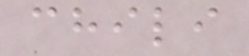chili
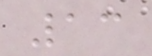13
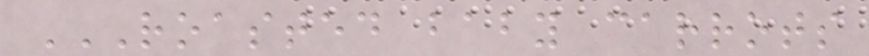ROASTED BABY CARROTS
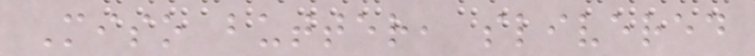Miso butter, slivered
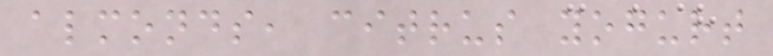almonds, citrus yogurt
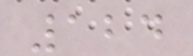124
